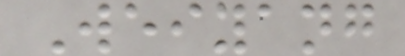Weiyang
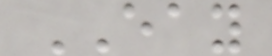EAY
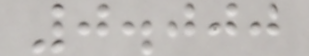0.000
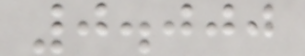0.000
